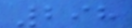298
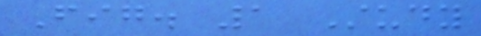Fig. 1 Study
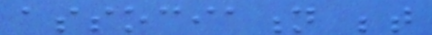association between
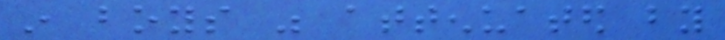in boys was attenuated by
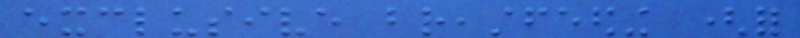exclusive breastfeeding (for
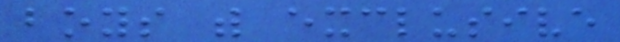boys with exclusive
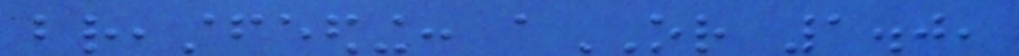breastfeeding: aOR 1.0,
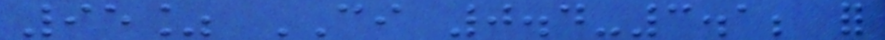95% CI 0.4-3.1; for
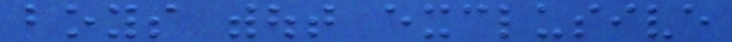boys without exclusive
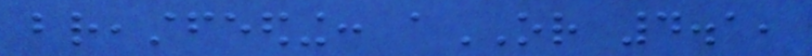breastfeeding: aOR 4.1,
